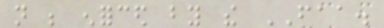not be enforced by the FAA.
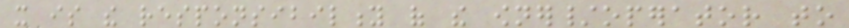it is the responsibility of the owner/operator to
